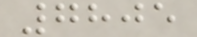7805
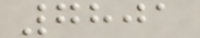7801
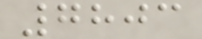7803
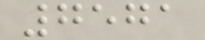7571
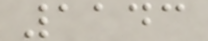1143
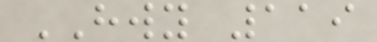HWY 119
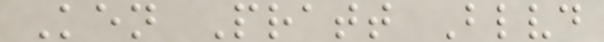Ken Pratt Blvd
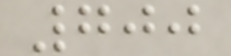700
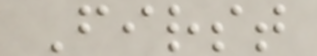First
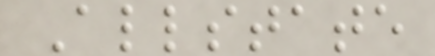Allstate
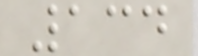134
